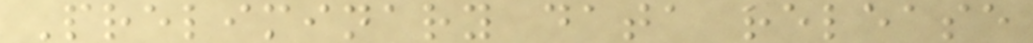Preliminary data release
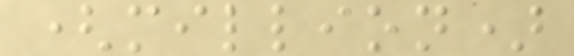(million)
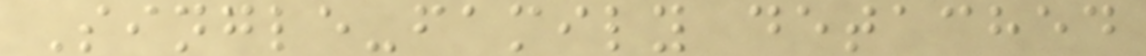Single-family detached
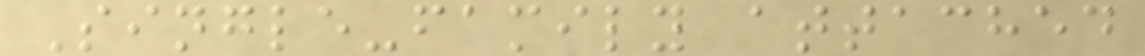Single-family attached
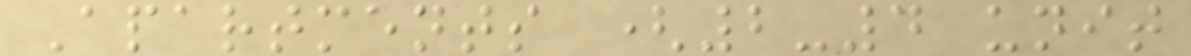Apartments (2-4 unit
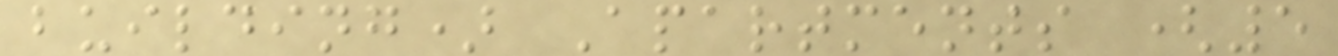building) Apartments (5
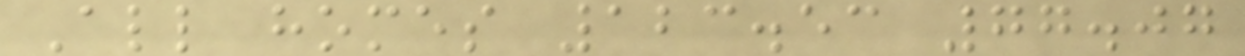All homes 123.53 77.07
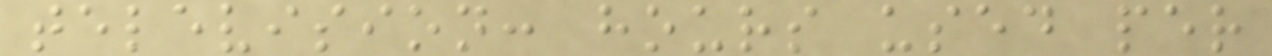television: hours used per
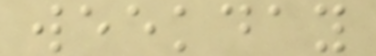weekday
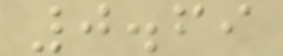0.69
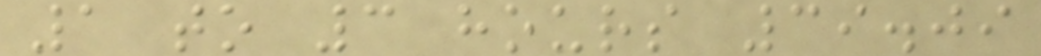1 to 3 hours 39.09
